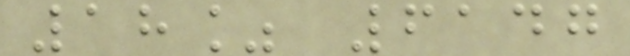18% 6147
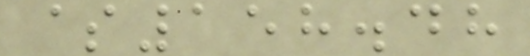$158.48
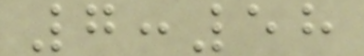7:58
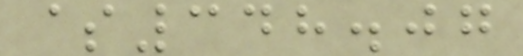$348.07
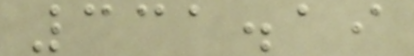331.19
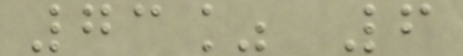73% 6
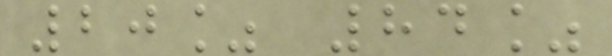20% 84%
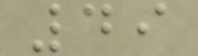49
